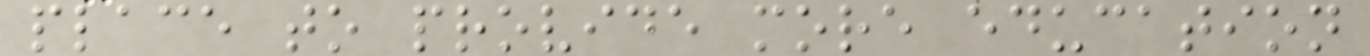place to provide more education
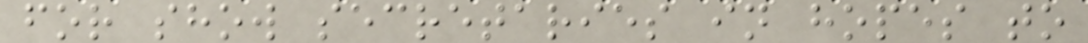for show secretaries in hopes to
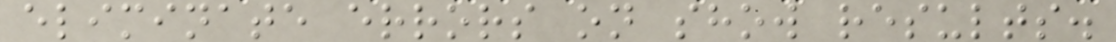eliminate errors on show results.
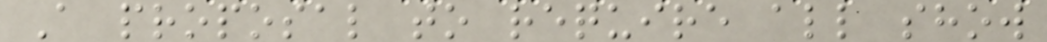A proposal to require all show
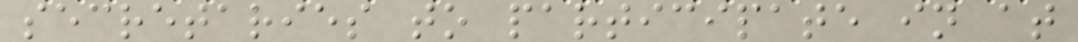secretaries to participate in at
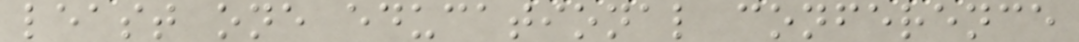least one educational conference
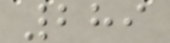289
